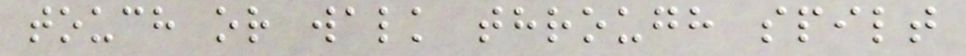touch or walk through spilt
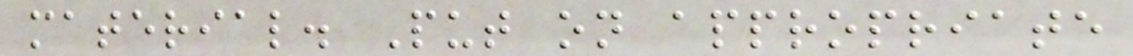material. Put on appropriate
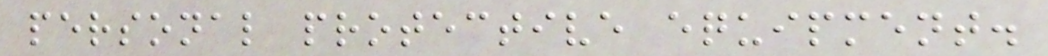personal protective equipment.
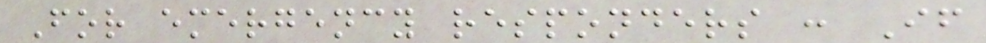For emergency responders : If
